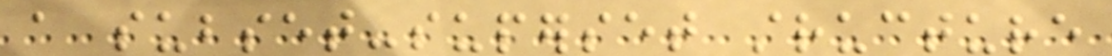a subset-superset structure
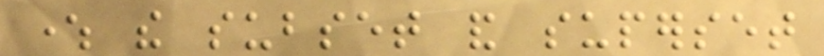where the subset and superset
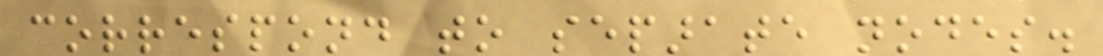correspond to separate nodes.
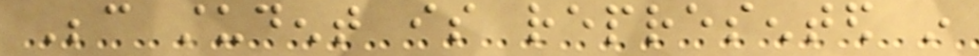Because student is represented in
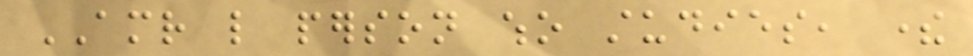AMR like person who studies, there
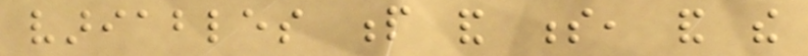variables p and s, and the
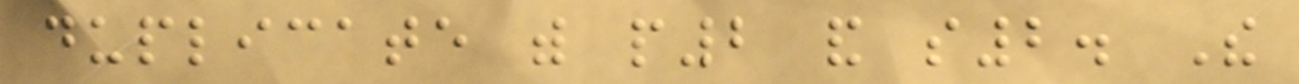duplicate with p2 and s2. The
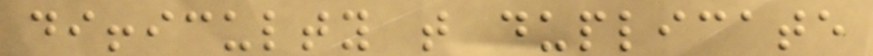difficulty that duplicate
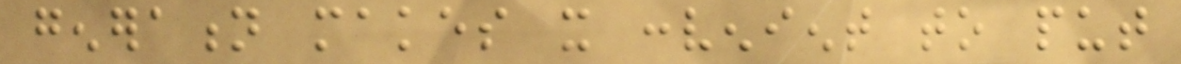generation makes it convenient to put
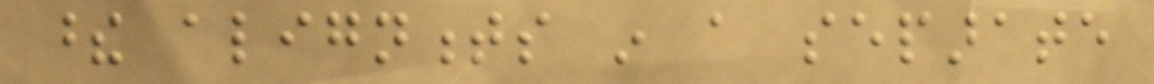these alignments in a separate
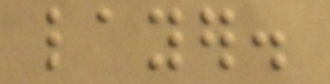layer.
